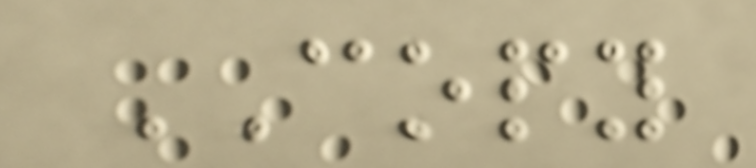COPY
